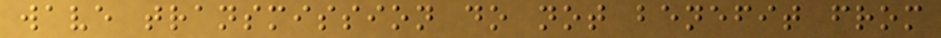wave transmission do not benefit from
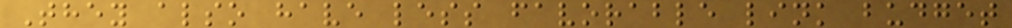They also have less favorable link budget
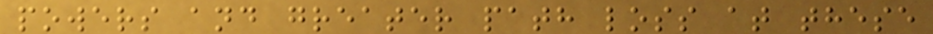powers and greater path loss at these
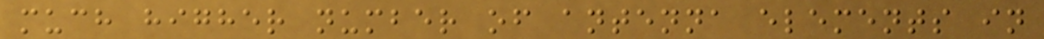much higher number of antenna elements in
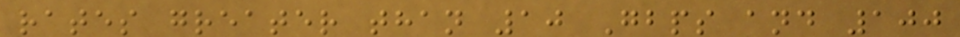rates greater than 10 Gbps and 100
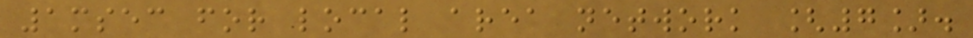1msec for local area network [7].
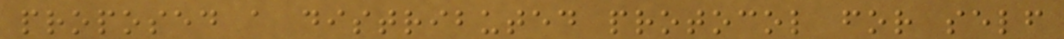proposed a distributed protocol for self
